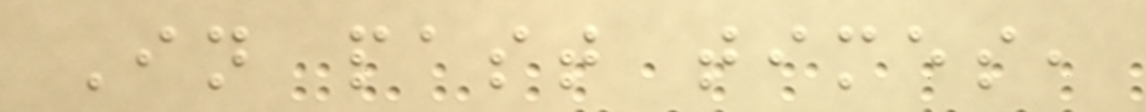In past times,
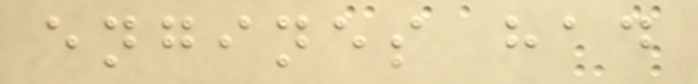engines had
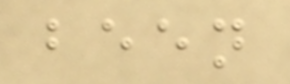been
